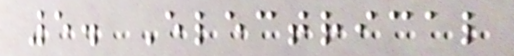5. Electrical
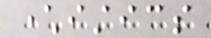characteristics
